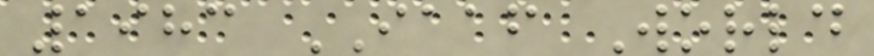1983 IAAF World
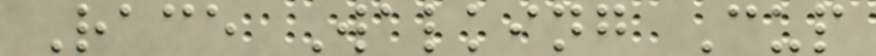Race Walking Cup
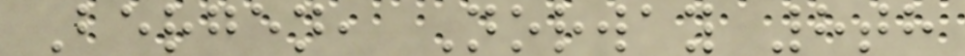Bergen, Norway 8th
